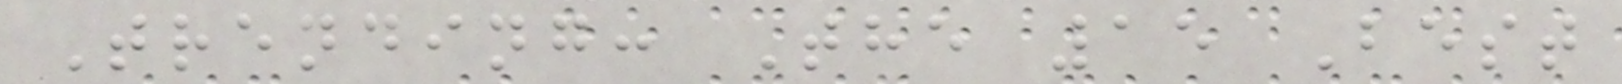Trending: The 15 Best
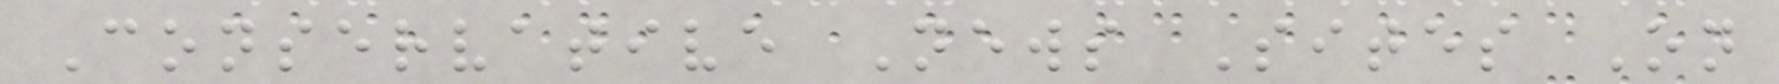Conservative News Sites On
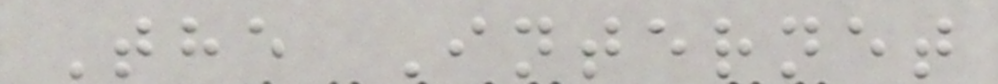The Internet
